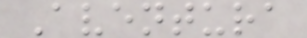Aventura
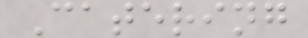Catering
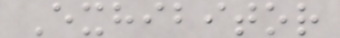Exhibitor
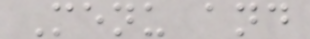Menu and
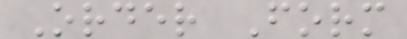Order Form
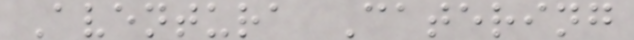Aventura Catering
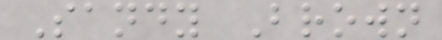Sandy Brown
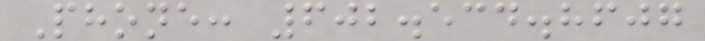Phone: 602.534.8607
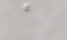a
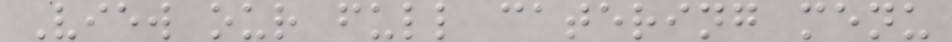View our full catering menu
